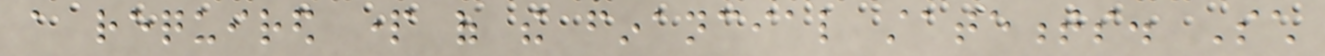a required part of the financial statements. Such
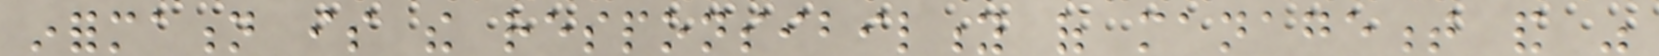information is the responsibility of management and was
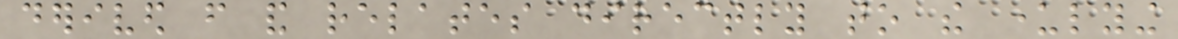derived from and relates directly to the underlying
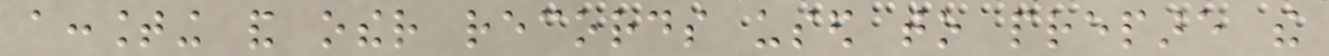accounting and other records used to prepare the
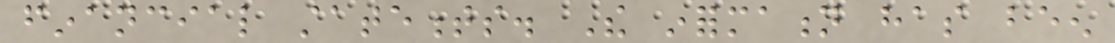financial statements. The information has been
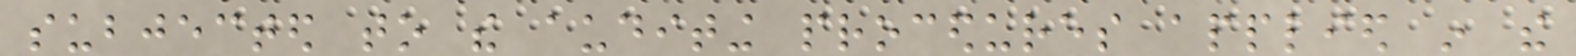subjected to the auditing procedures applied in the
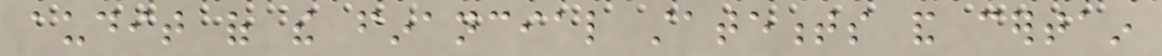audit of the financial statements and certain
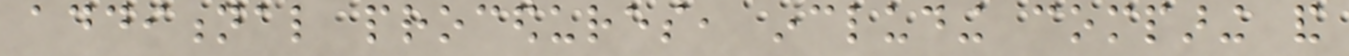additional procedures, including comparing and
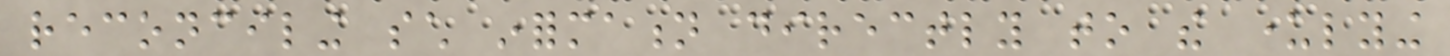reconciling such information directly to the underlying
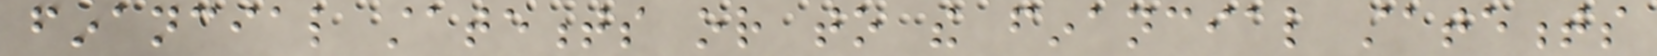financial statements or to the financial statements
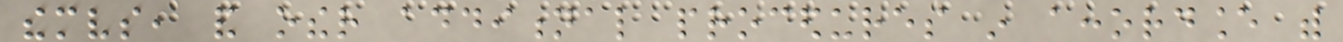themselves, and other additional procedures in accordance with
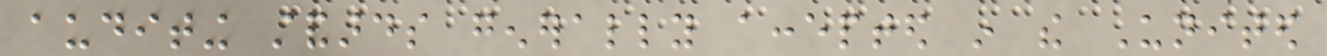auditing standards generally accepted in the United
